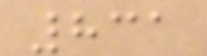831
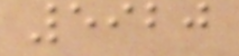5920
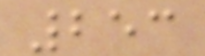253
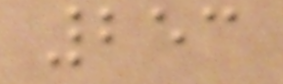253
